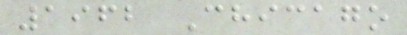1962 Chicago
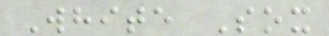White Sox
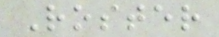Roster
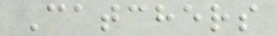Catchers
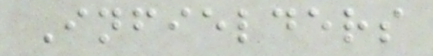Infielders
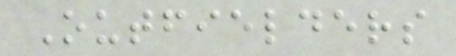Outfielders
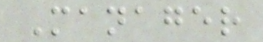Manager
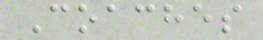Coaches
